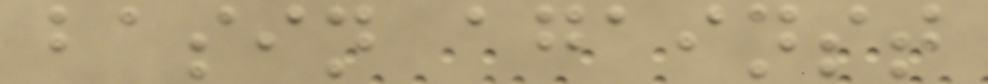basin against
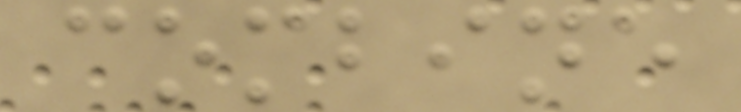combine
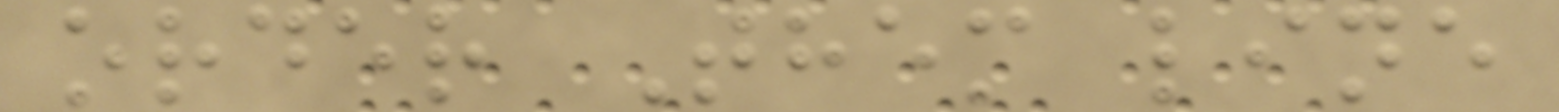order Them line
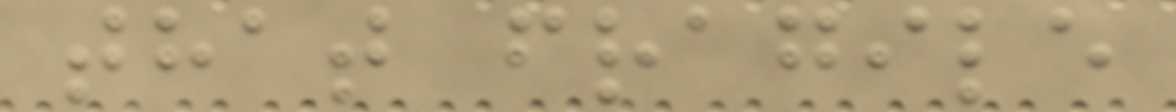that fragile
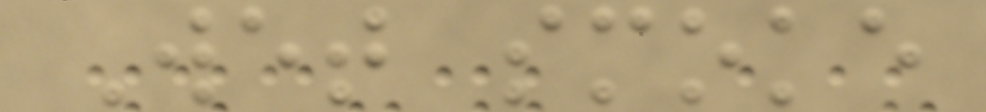Wet smoke
